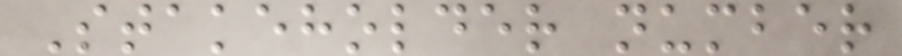Stakeholder number
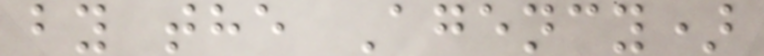by the Agency)
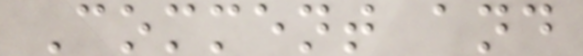Comment and
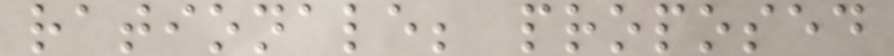rationale; proposed
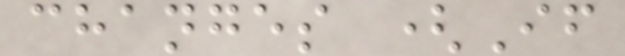changes (If
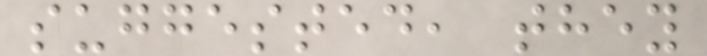suggested, they
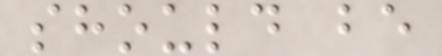should be
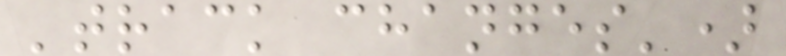'track changes')
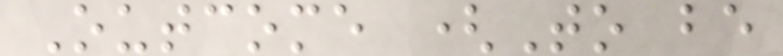Outcome (To be
